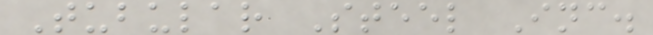Tubular Steel Inc.
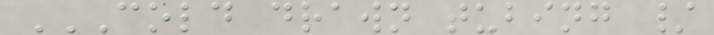COLD DRAWN TUBING /
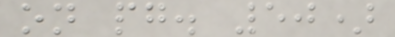on pg. 50)
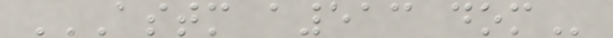ASTM A513 DOM
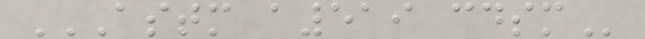ASTM A519 CDSM
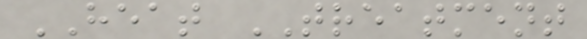HEAT TREATMENT
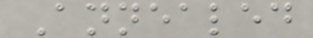Annealed
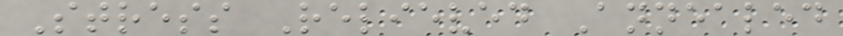Stress Relieved Annealed
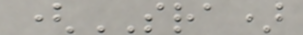(SRA)
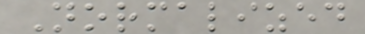Normalized
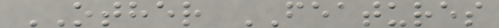OTHER FEATURES
